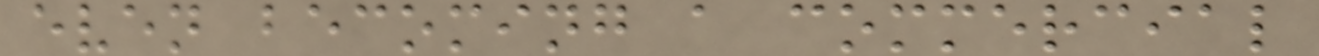even becoming a commercial
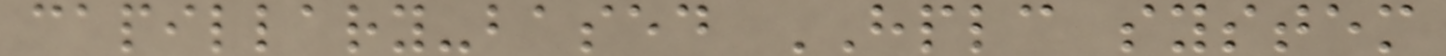capillary-based HPLC system
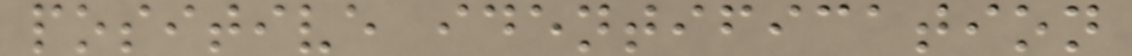positive identification
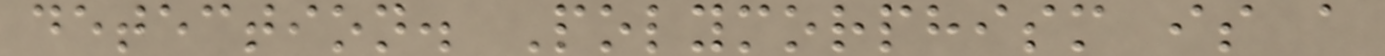detection. Polymorphism is a
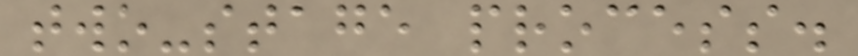two-stage process.
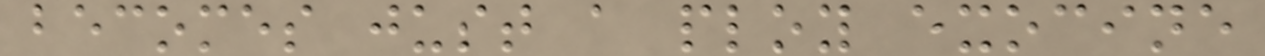becomes just a ploy exocine
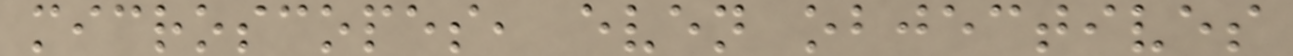microscopes, even objectives
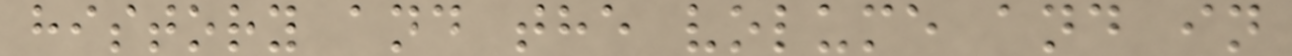history and the volume and in
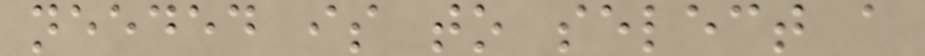needed is to select a
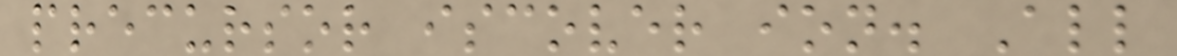precursor iscover ion. All
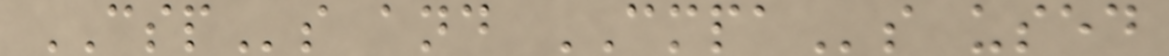CSPs and CMPAs used
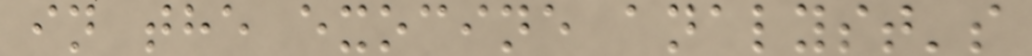in the exocine analyst's
